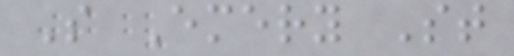S Emery St
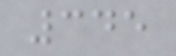345
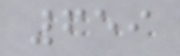659
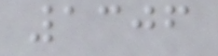1306
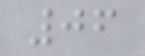06
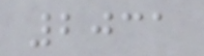2031
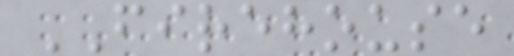FIREHOUSE
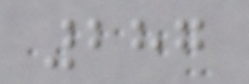287
